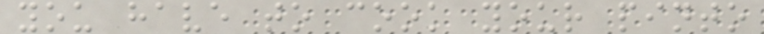you have to cook your pinto
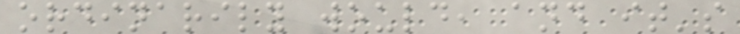ordinarily would, and it's
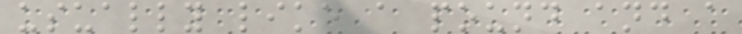usually like a pound and a
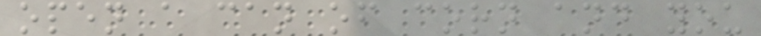open a can of corn and you
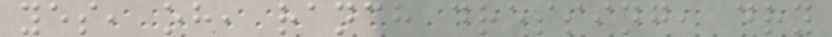yes, oh, ranch dressing, dry
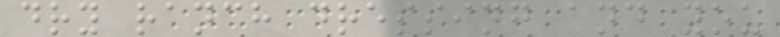dry ranch dressing and you
